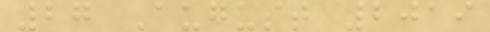27 August 2019
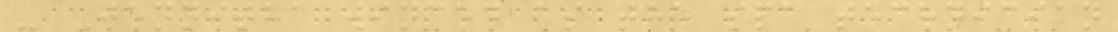- Jennitha winced as the spa technician
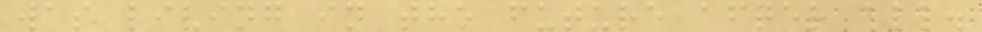was living in the future after all.
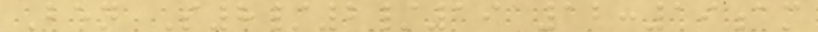Ben S8/2/19 12:19am
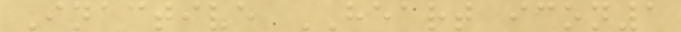Inactive HEART icon1
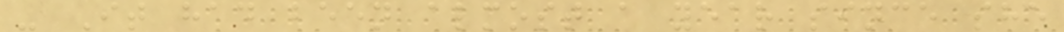- It had been almost a year since she
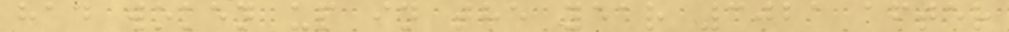had woken up in the year 3021 after
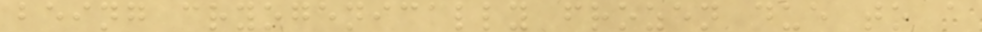being cryogenically frozen due to a
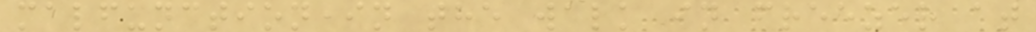malfunction in the walk in freezer at
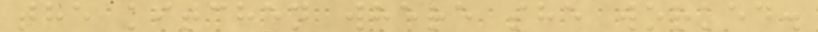the kitchen where she worked.
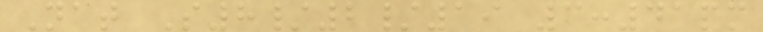Nat S8/2/19 3:41pm
